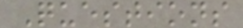Questions
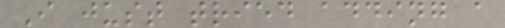I just tried adding a
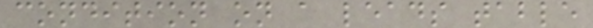condition on a leads table
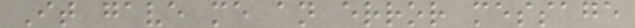It gave me an error message
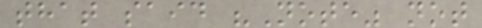that said "Note" not
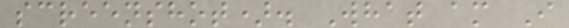screenshot). What am I
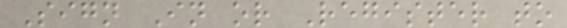Sign In or Register to
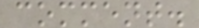comment.
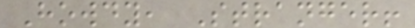Howdy, Stranger!
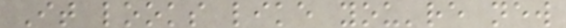It looks like you're new
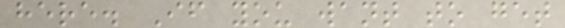here. If you want to get
